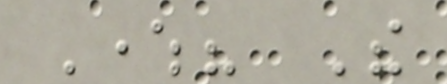Where? The
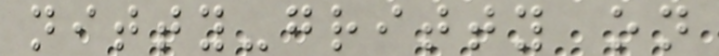nitty-gritty on
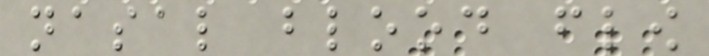nasal blood flow
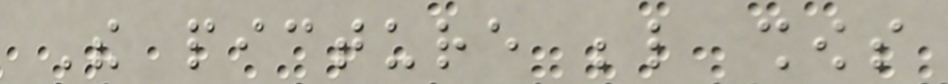The picture below shows
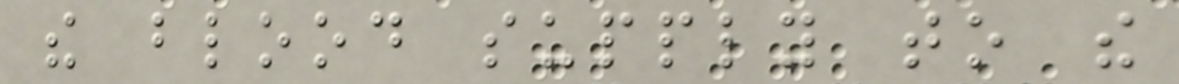the blood supply to the
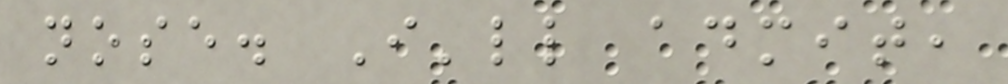nose. I'll admit,
